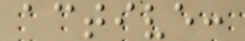active:
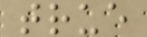true
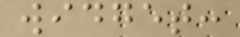widget:
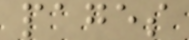pages
